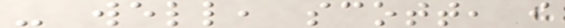- well, scott, i
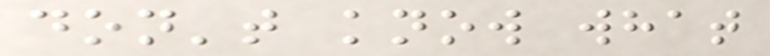don't know what
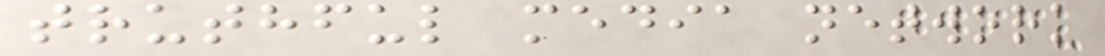truthful media network
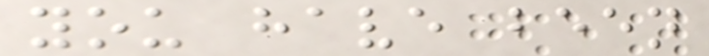you have been
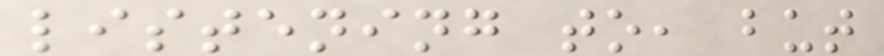listening to, but
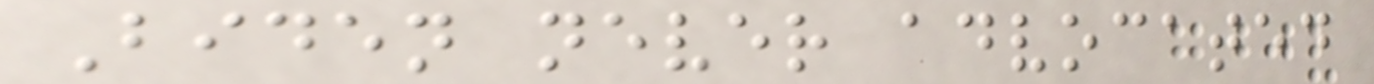Biden never advocated
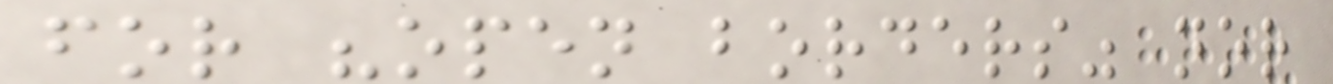for "open borders" nor
